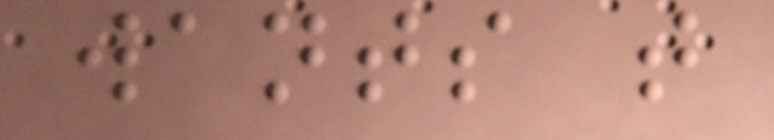wants that
